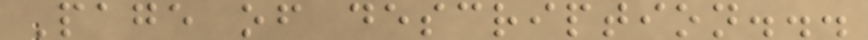Page of description...
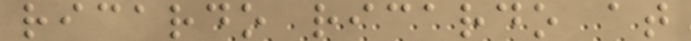ricardo ricardo at
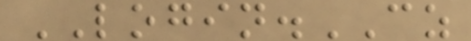LOGIN.CZ
